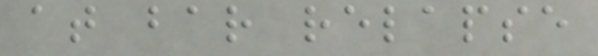at bar relapse
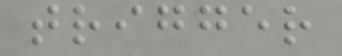trigger
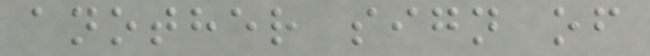another sign of
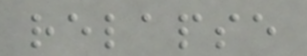relapse
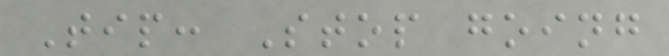Tip: Stop going
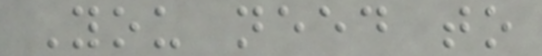You need to
